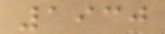1930
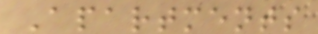Apartments
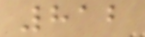812
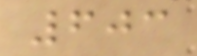603
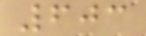603
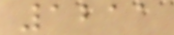1211
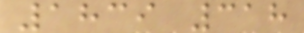1839 318
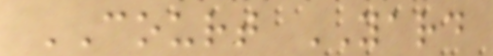COURT YARD
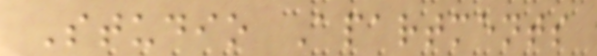Studio Apartments
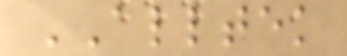ALLTEK
